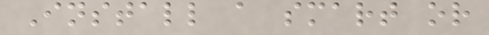Install a smart or
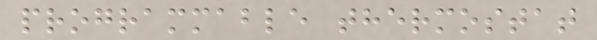programmable thermostat
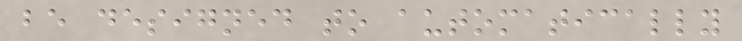be designed to automatically
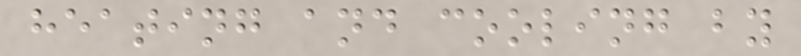heating and cooling by
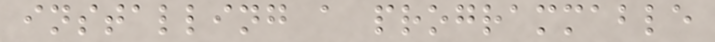installing a programmable
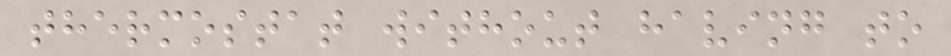thermostat without having to
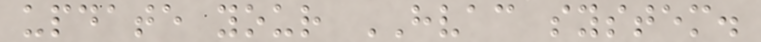update your HVAC system.
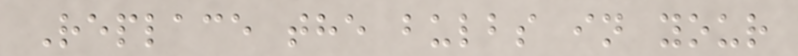Replace the bulbs in your
